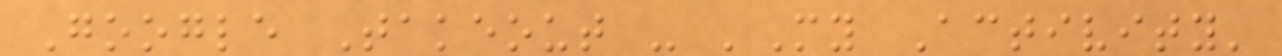Google Takeout - 'My Activity'
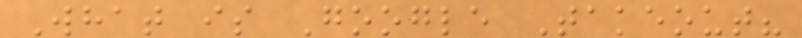What is Google Takeout?
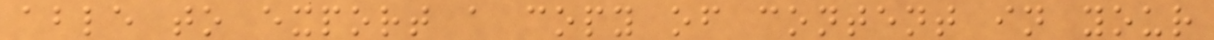able to export a copy of content in your
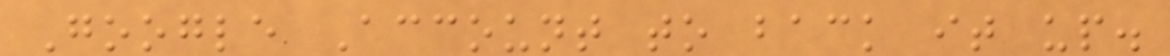Google Account to back it up.
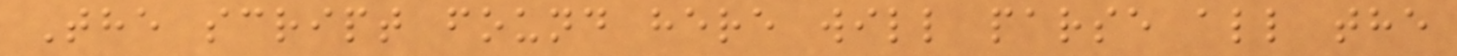The script found here will parse all the
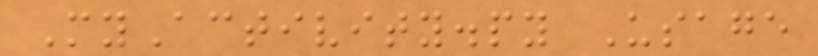MyActivity.py Usage
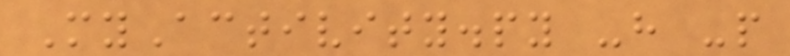MyActivity.py -h -p
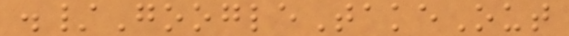./GoogleTakeOut
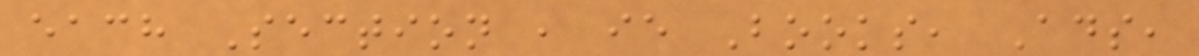each Section , ie Books, Ads,
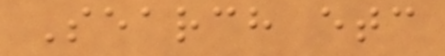Search etc
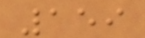159
